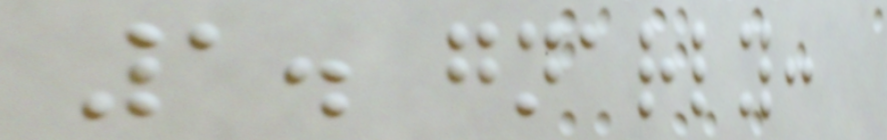1. gnarly:
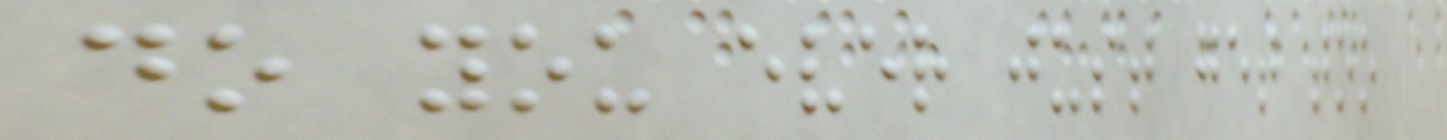do you ever just get too
